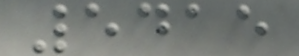5415
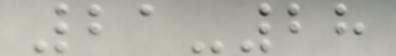21-28
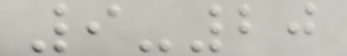9-20
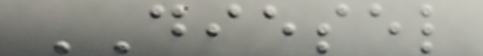DIESEL
